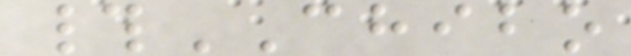#CHIBO
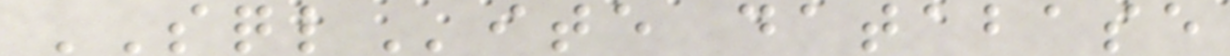SQLite database
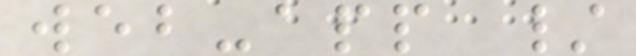web-app /
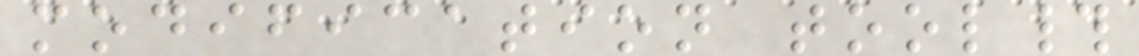modification tool#
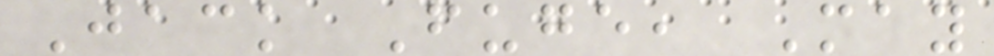Jack Fuge, May
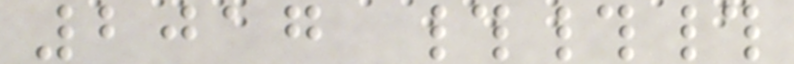2017 ###
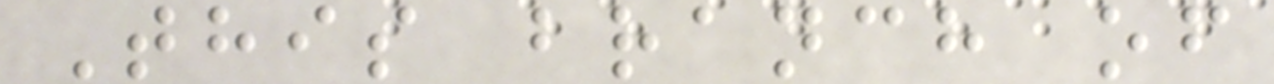This branch of
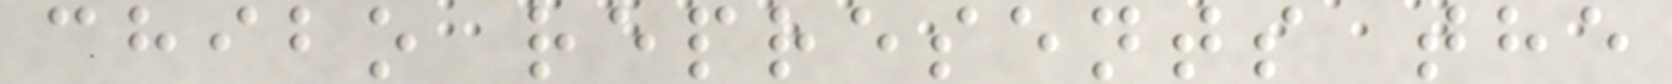chibo represents the
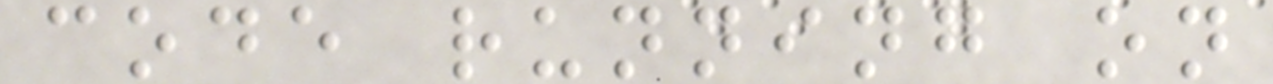code running on
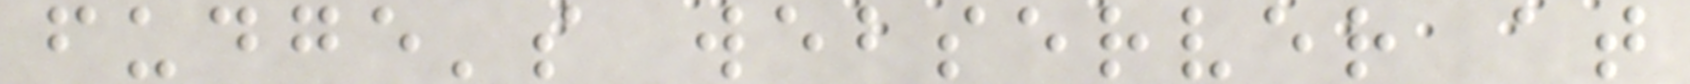fudge's webserver at
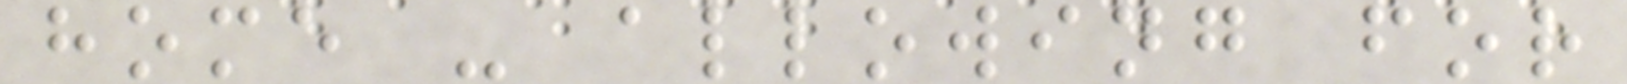home - allowing for
